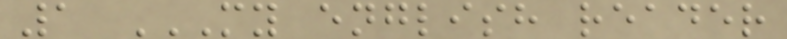1 MY ENGLISH READER
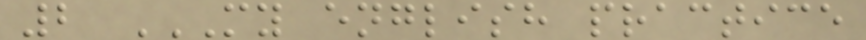2 MY ENGLISH PRACTICE
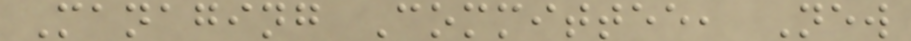Managing Committee, New
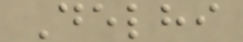Delhi
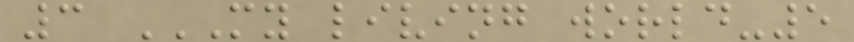3 MY LIVING WORLD-5
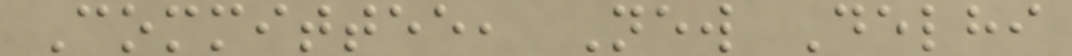Committee, New Delhi
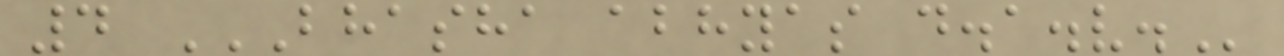4 BHASHA ABHYAS D.A.V.
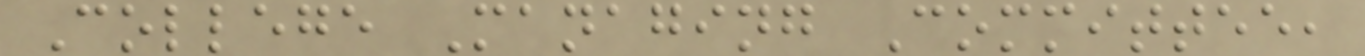College Managing Committee,
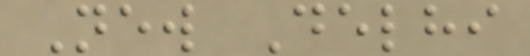New Delhi
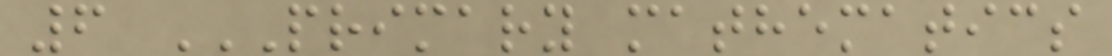6 PRIMARY MATHEMATICS
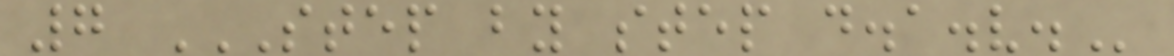7 STEP BY STEP D.A.V.
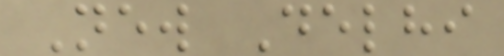New Delhi
